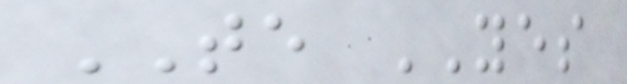TE YES
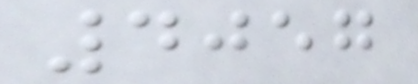4057
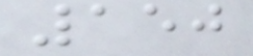150
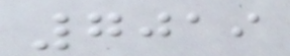7019
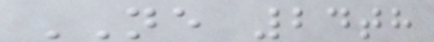NE 24th
